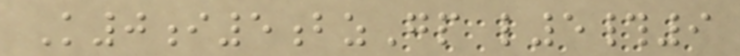K0i5bzGp l5#9
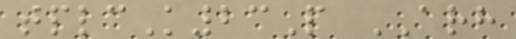tplcK23P ARH
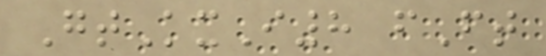GtKxI8 fFt
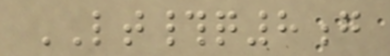LT#q8g
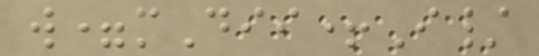w=mDii+I/
